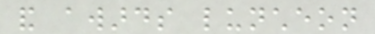and awards luncheon
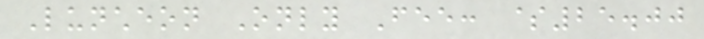Luncheon Only Fee: $25.00
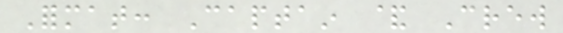Format: Captain & Crew
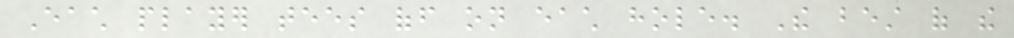Each player tees off on each hole. The best of the
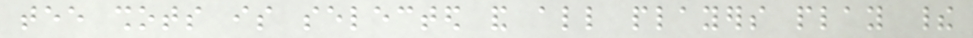tee shots is selected and all players play their
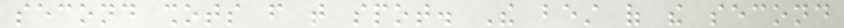second shots from that spot. The best of the second
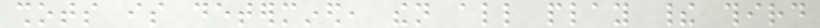shots is determined, then all play their third
